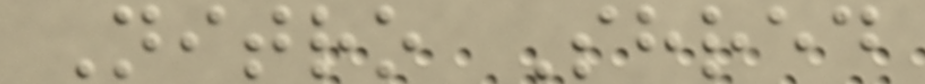Nitro Shred
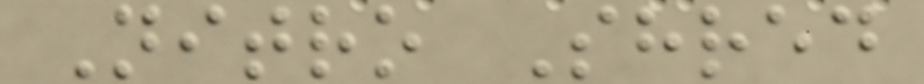Nitro Shred
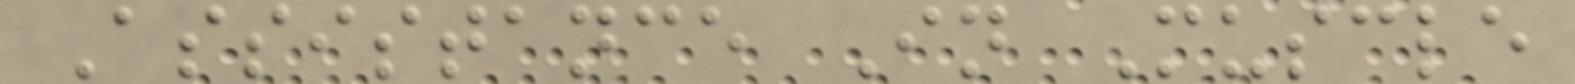Assistance In Muscle
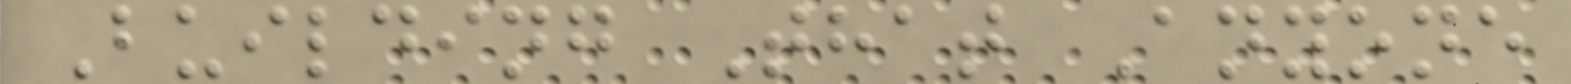Building That Anyone
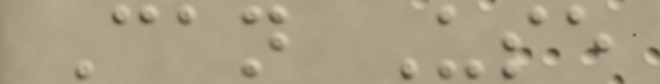Can Use
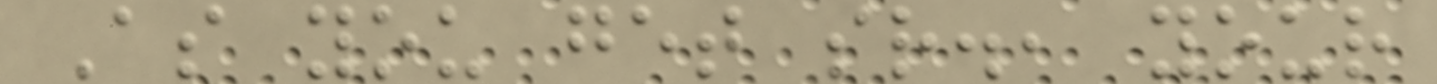As you get sr., your
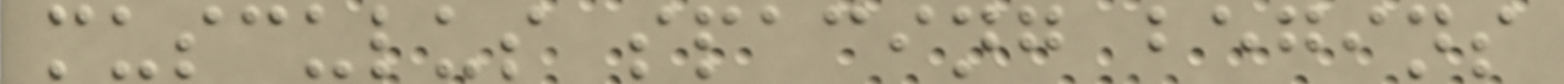musculus spacing begins
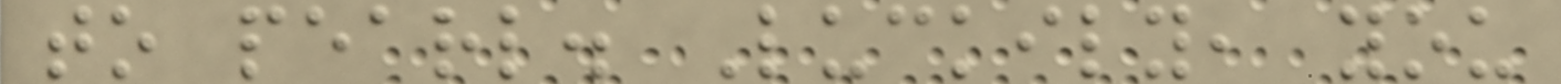to pearl. Luckily, you
